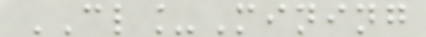CL_Mining
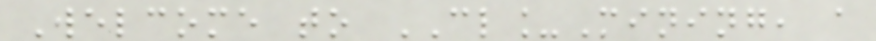Welcome to CL_Mining, a
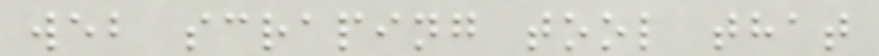web scraping tool that
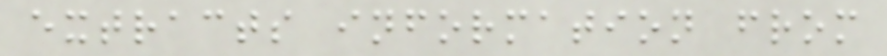extracts information from
